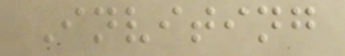Inviting
